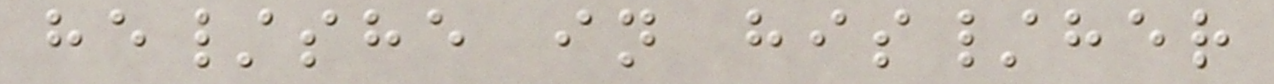he/she in his/her
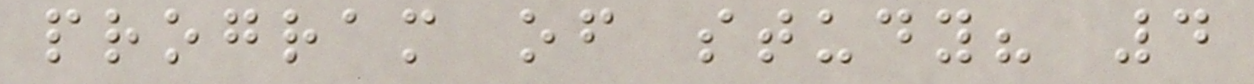program of study? 4
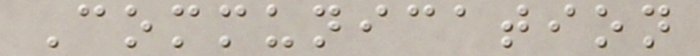Communication
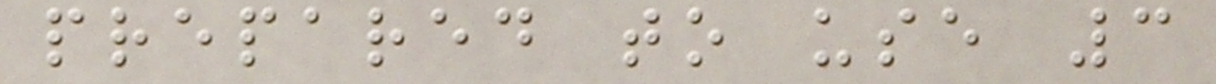prepared to use 3
